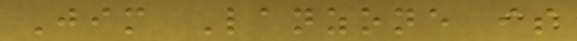Jim Lanzone is
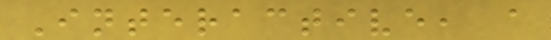Interactive, a
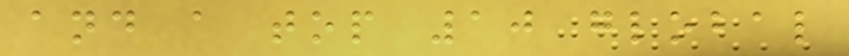and a top 10 global
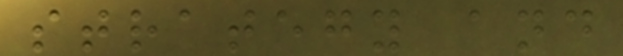strategy and
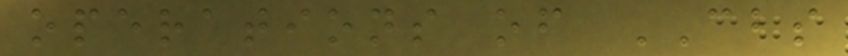operations of CBS
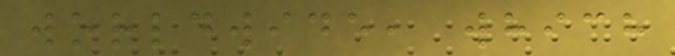worldwide, which
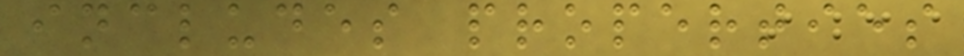includes properties
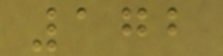172
